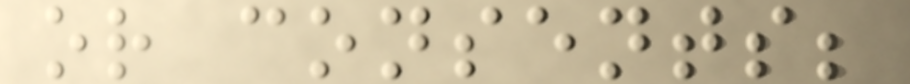or consents;
